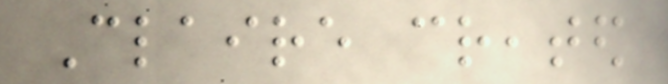Claire created
